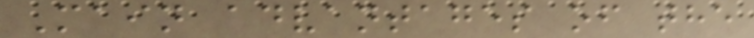Main advantages of the
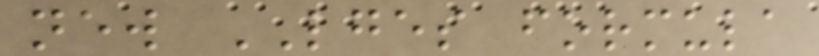new LGES formula
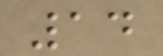14
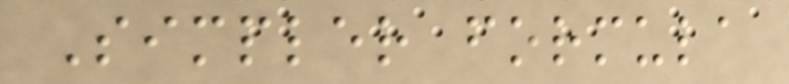Simpler formula
